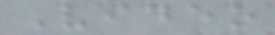Video
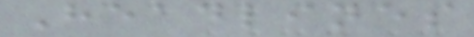Headlines
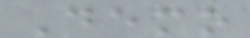Demo
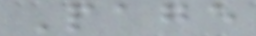Page
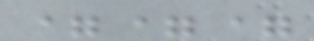===
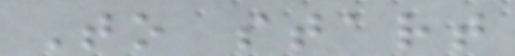To start
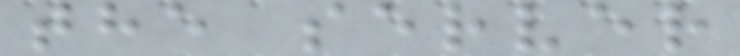the server
